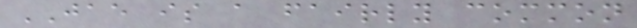JAE is a fairly common
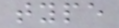type
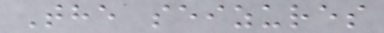The seizures
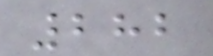282
